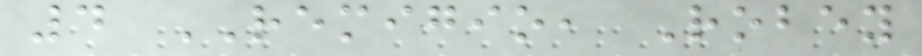4 REMIGIO, Robey
